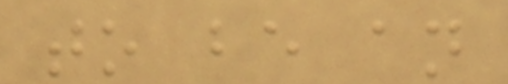to be an
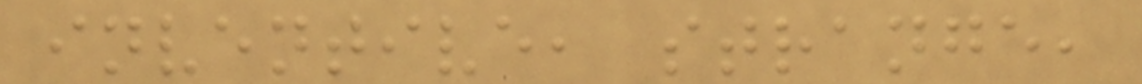inventive, strange,
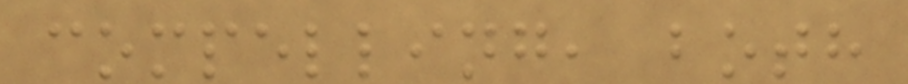compelling, both
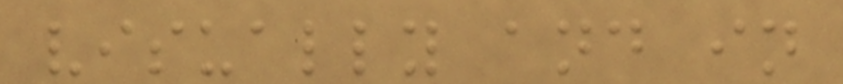visually and in
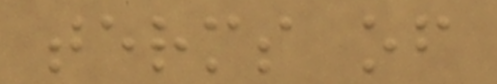terms of
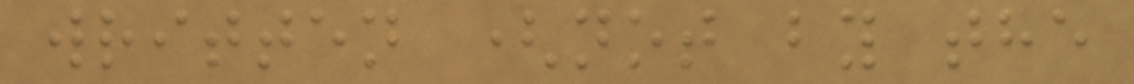written (not by the
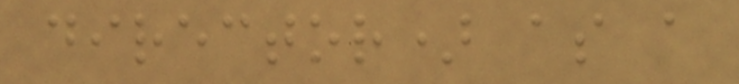director) as a
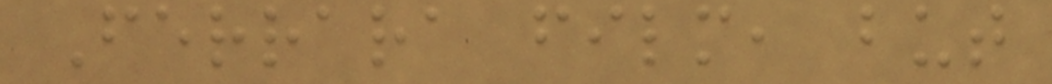Ferrara film, but
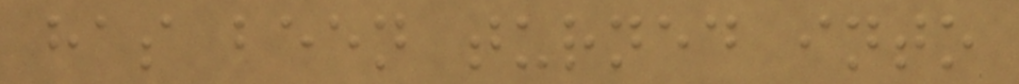has been turned into
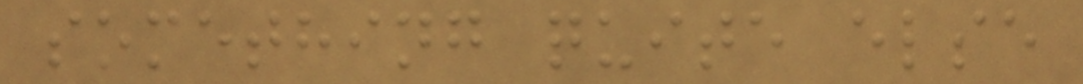something quite else
